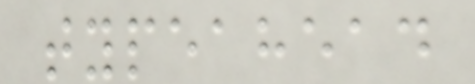typeahead
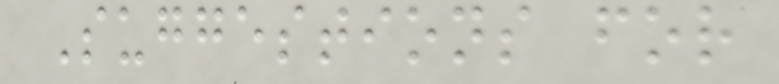Suggestions for
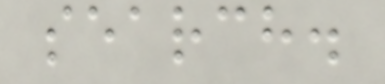search.
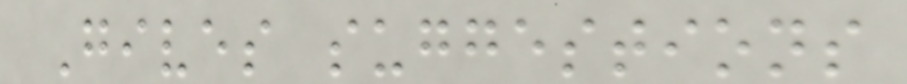Gives suggestions
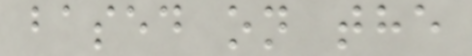based on the
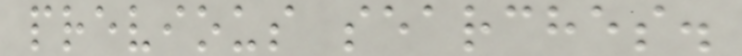previous searches.
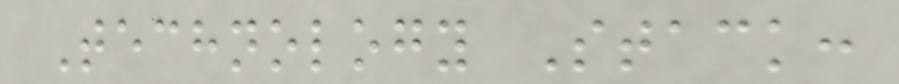Technology Stack:
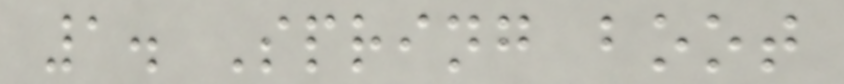1. Spring boot
